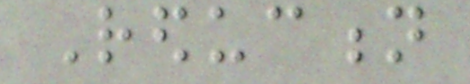Reduction
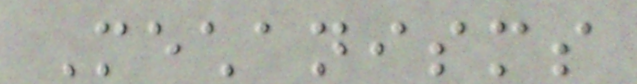Mechanisms
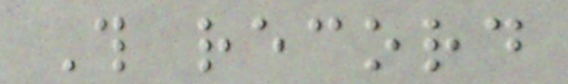This record
